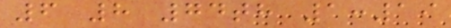6 8 74th 1:19
